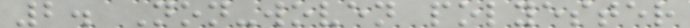2. Non-woven polyester
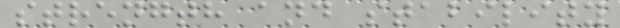strength and stability
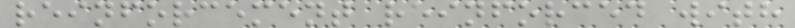reinforcement reinforced with
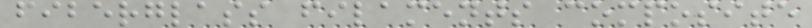fiberglass filaments composite
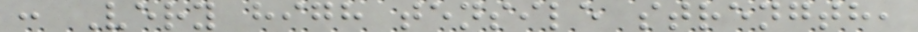: Very high tensile strength,
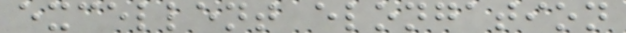excellent elongation
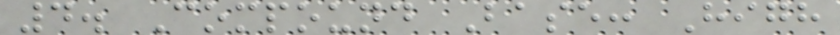4. Compound Base: High
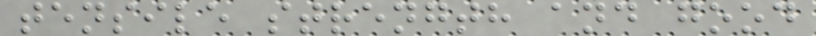tensile strength and good
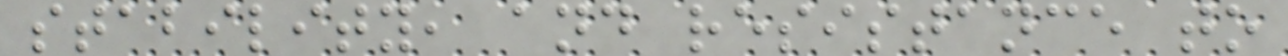stability, and resistance to
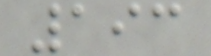193
